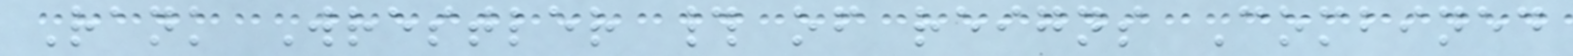Rank Wrestler # of reigns Combined
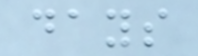days
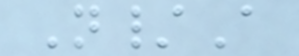N/A
